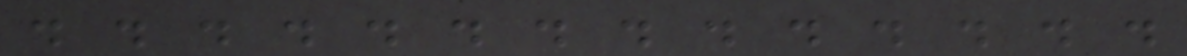. . . . . . . . . . . . . .
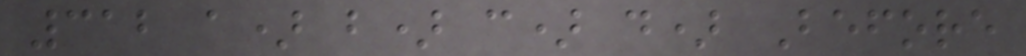312 a) b) c) d) Before
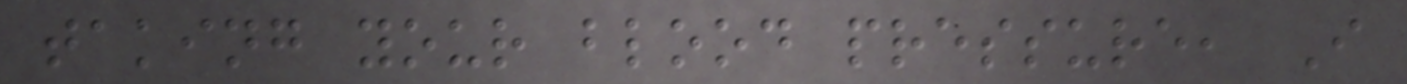taking your blood pressure, I
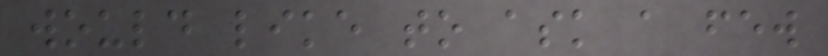would like to ask a few
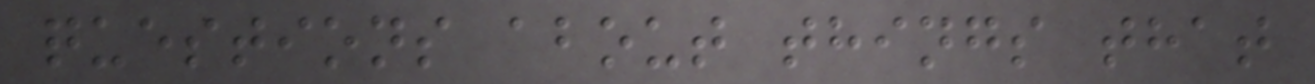questions about things that
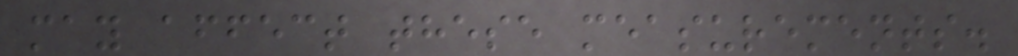may affect these measurements.
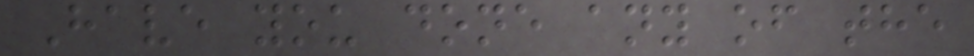Have you done any of the
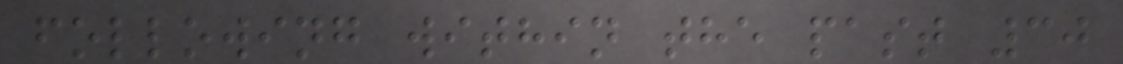following within the past 30
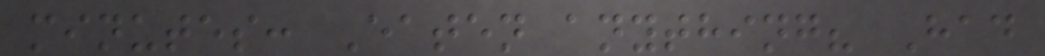minutes: Eaten anything? Had
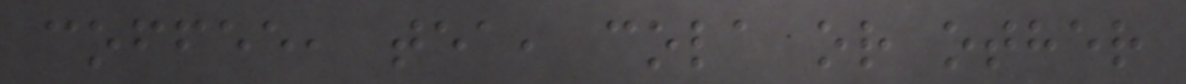coffee, tea, cola or other
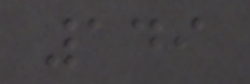149
